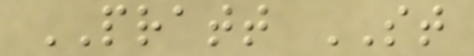PRATT ST
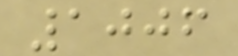1006
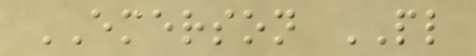EMERSON PL
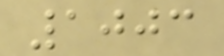1003
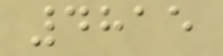4815
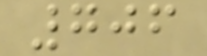706
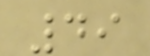49
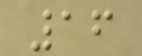16
